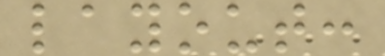layout:
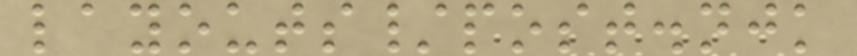layouts/post.njk
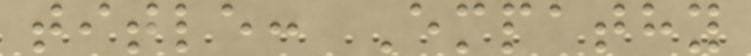title: Empathy
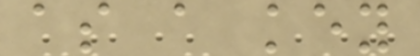as a key
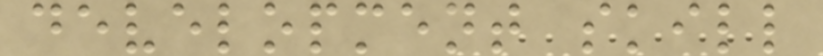development skill
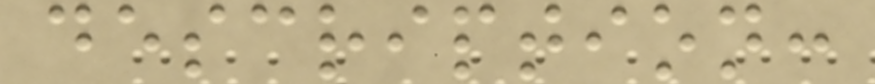description:
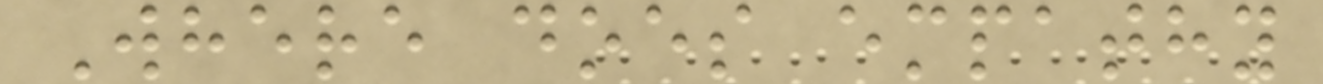Where does empathy
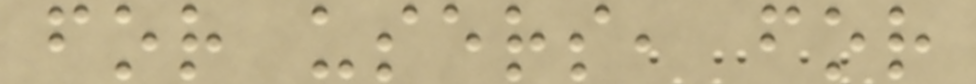for users, for
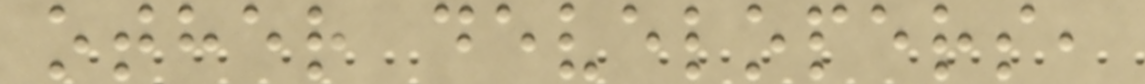other developers,
